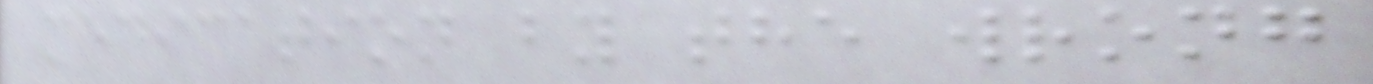medication by the wrong
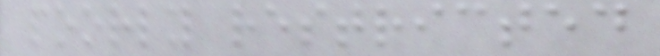poorly restricted
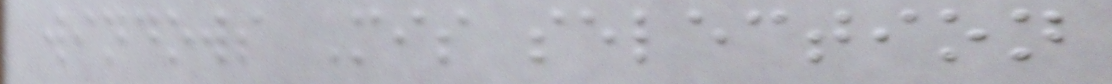windows Mis selection
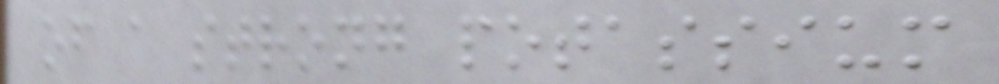of a strong potassium
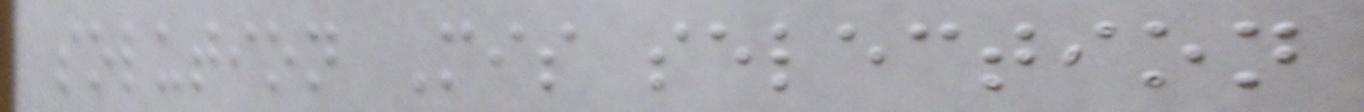solution Mis selection
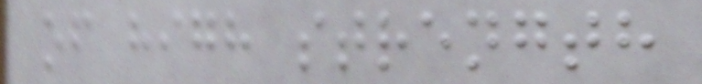of high strength
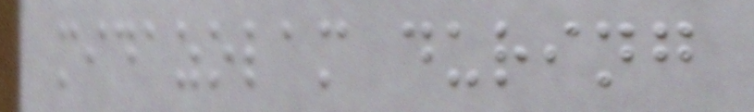midazolam during
